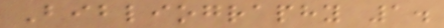Bibliography 1.
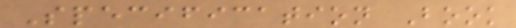Specification Book
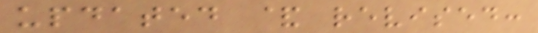updated & revised:
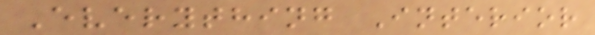Everything Interior
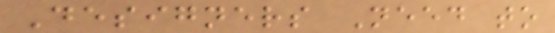Designers Need to
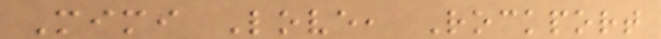Mimi Love, Rockport
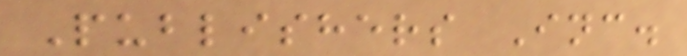Publishers Inc.
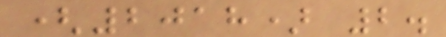(2018) 2.
